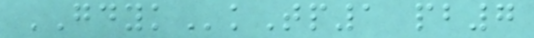GDYKkTp1 pb7
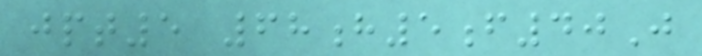jpt5 68h5f40J
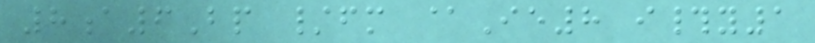8a6Bp /fm @Ie8 i#y1
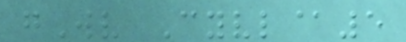gWv Cyvl@5
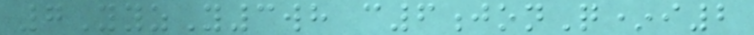7YyzY3wh c6jonQ*i2
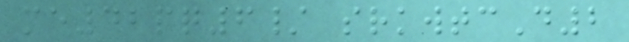me42pq6/ srkwtcD2
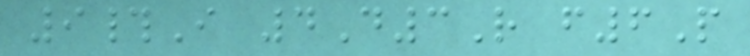9#I 4D3R f6P
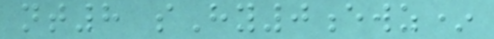nt8 sHy0ewz*
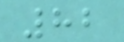82
